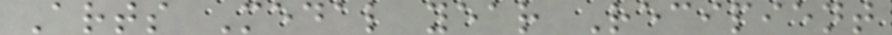Arts Medal year Recipient
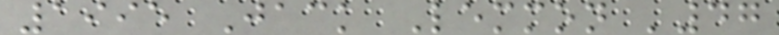1995 Jack Lemmon '47
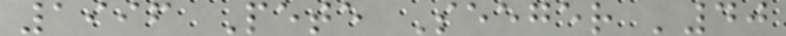1996 Pete Seeger '40
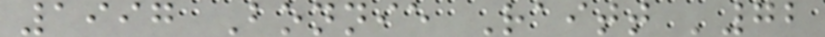1997 Bonnie Raitt '72
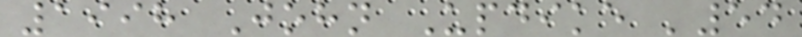1998 John Updike '54
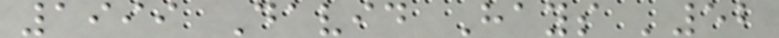1999 David Hays '52
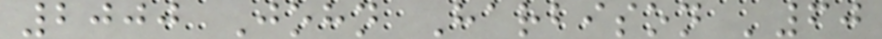2000 John Harbison '60
